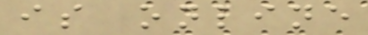is online
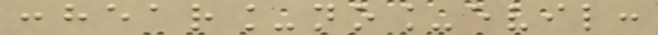:hear_no_evil:
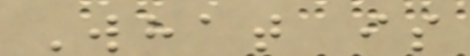What is
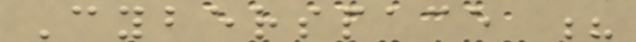Cyberspace ?
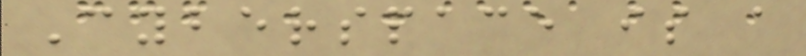Cyberspace is a
